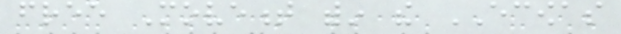free Movement within the ECOWAS
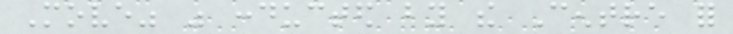Move" was conducted by the Centre for
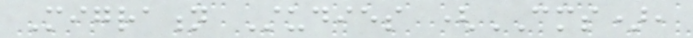Migration Studies (CMS),
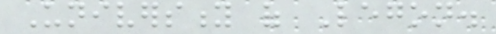University of Legon.
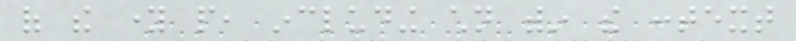of the young people, including children within the context
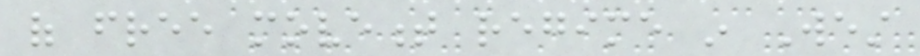of free movement regime in West
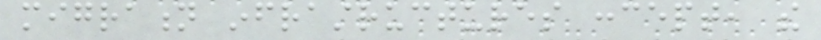migration infrastructures concept, the
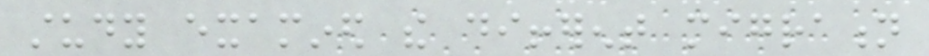study examined the different migration
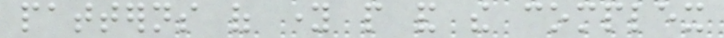patterns of young people and the complex
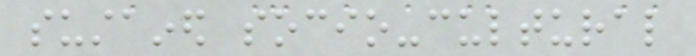sustained socio-cultural
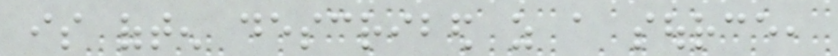is often described as a source,
